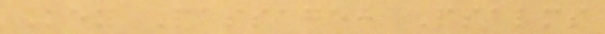Key Passage: Psalms
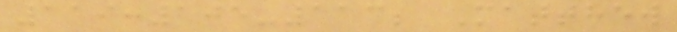119:105-113; Matthew
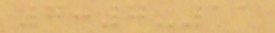7:7-11
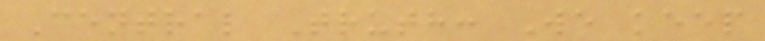Central Truth: We keep
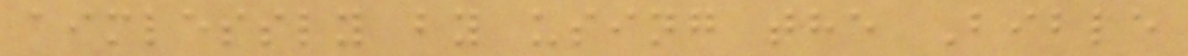aimlessly by using the Bible
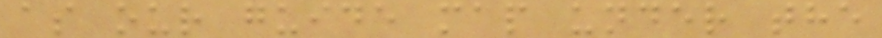as our guide map under the
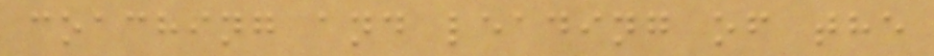coaching and leading of the
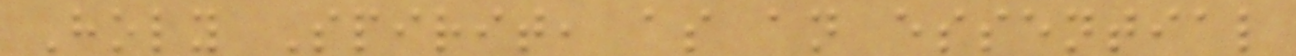Holy Spirit, as an essential
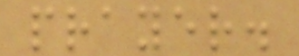prayer.
